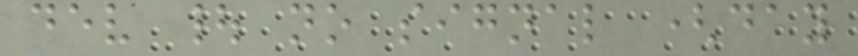dev | no signal (day
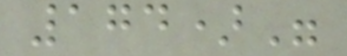174)"
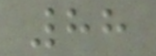88
